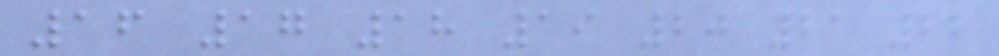16 17 18 19 20 21 22
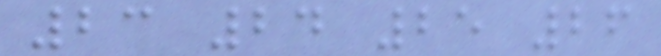23 24 25 26
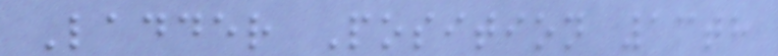Ladder Position 13th
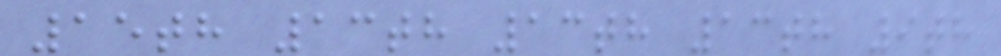15th 13th 13th 13th 9th
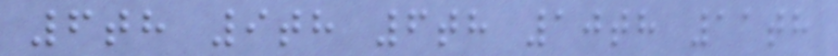6th 9th 6th 10th 11th
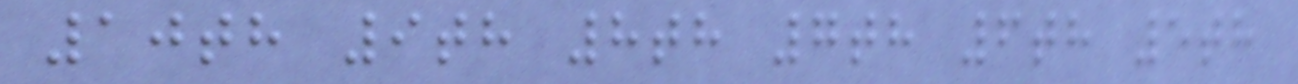10th 9th 8th 7th 6th 5th
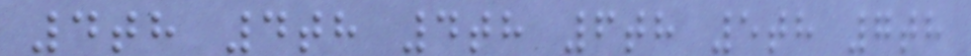4th 4th 4th 6th 5th 7th
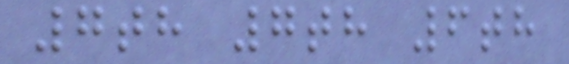7th 7th 6th
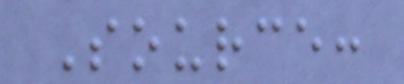Source:
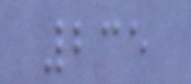235
